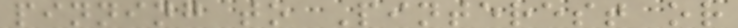pinning to Pinterest or
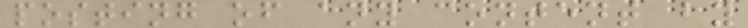posting of any content by
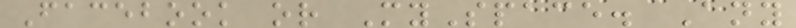Facebook or MySpace. Any
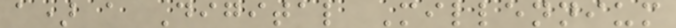a) a Digital Millennium
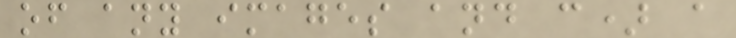of any images and c) a
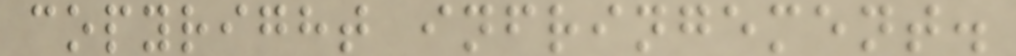copyright infringement.
